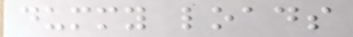dummy loads
